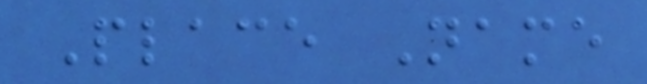Place Name
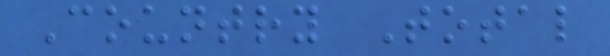Country Total
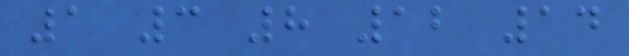1 3 8 12 14
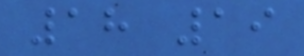18 19
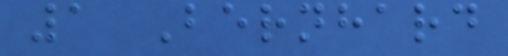1 Bernhard
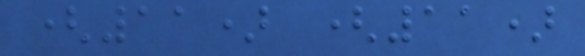(11) (11)
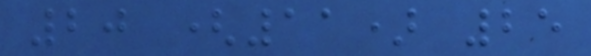20 (11) 25
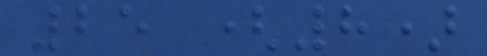25 (8)
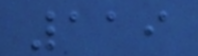119
